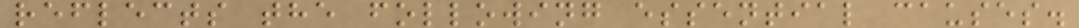reflects the following essential causes.
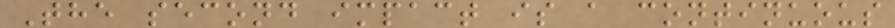The second impact is a continuous
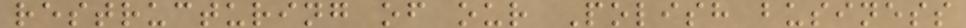restructuring of our Polish business
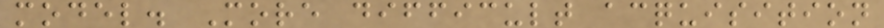model. More difficult acquisition
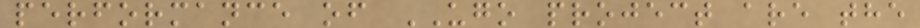performance of UGO project are the
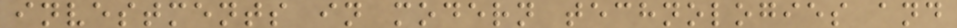investments in modern technologies and
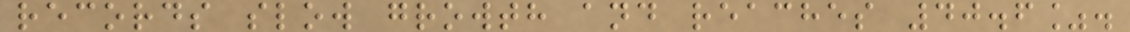records slow growth and reaches 40.6%.
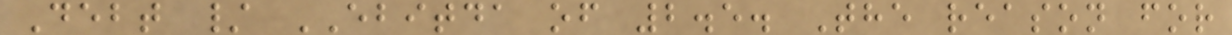Debt / EBITDA of 2.5. The reason for
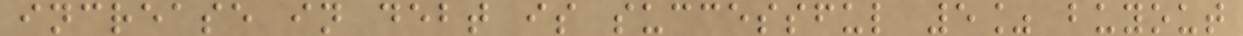increase in debt is successful 5% buyout
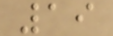19
